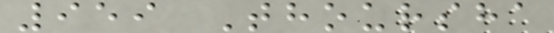959 Thoursha
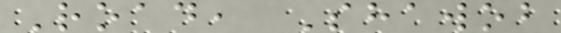Road, Shawob
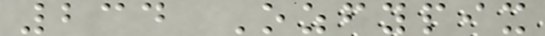234 Ozfypix
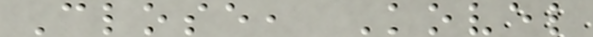Close, Kovel
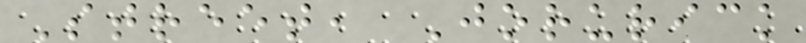Street, Jorurick
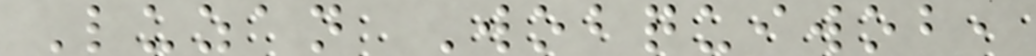Luzan Wobquiwob,
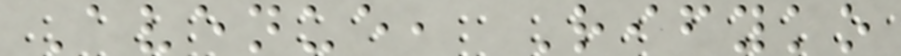Avenue, Rifyko
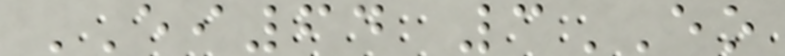EI64 3EO
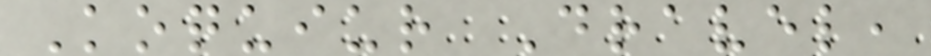Koquiur Dravel,
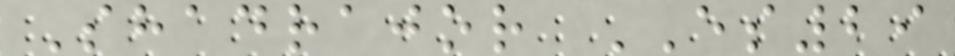Shadrajor ES29
